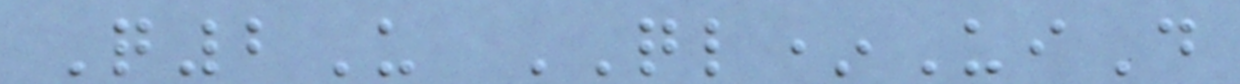Q2U QL*UiD
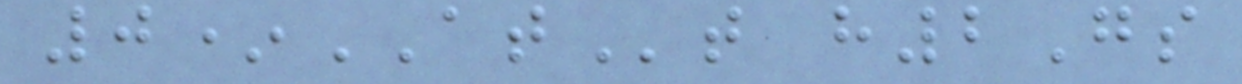0*ATt h2Gs
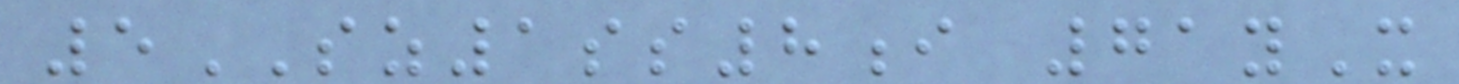5SZ1ss8i 71yX
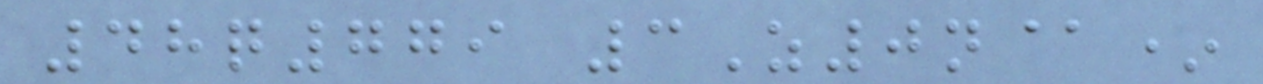48q779 3Z0n@*
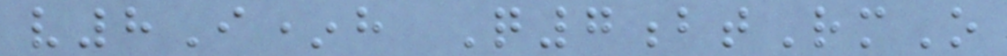v8I*h Q7btRmO
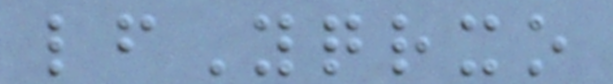lfYqrxo
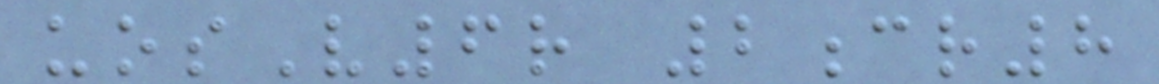uosV6r 2cr8
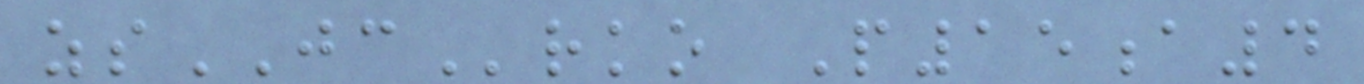zsJCrko P15a4
